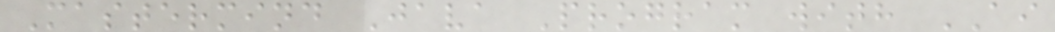Mastermind Java Program with AI
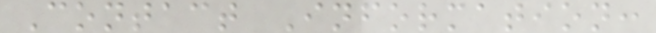Contact Information:
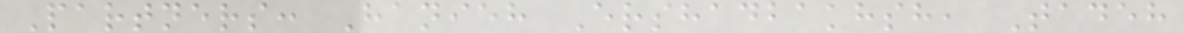Partners: Hanieh Ershadbakhsh, Tadeh
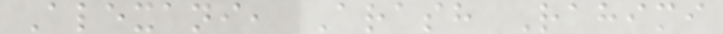Alexani, Arash Rahimi
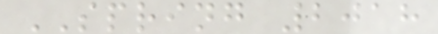SPRING 2018
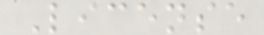License
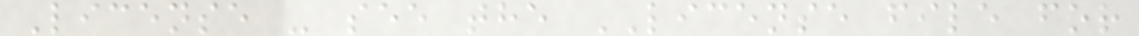License - see the LICENSE file for
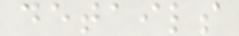details
